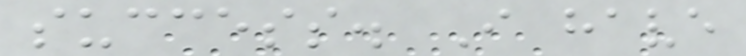success. I have
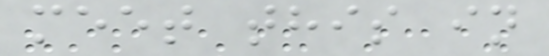meet this in
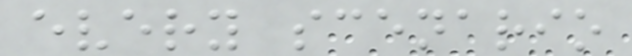every scenario
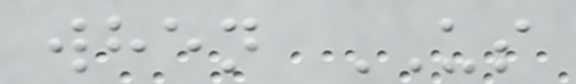when US
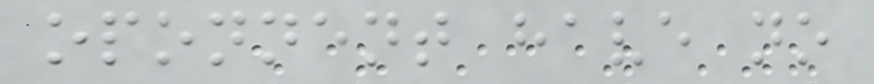oponnent have no
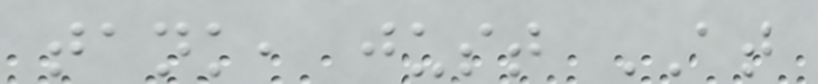tank, just AT
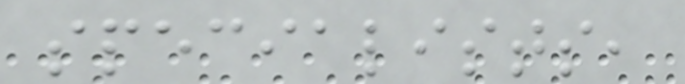specialists,
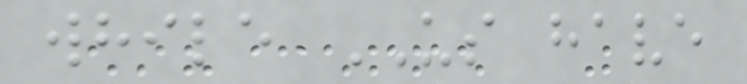while US have
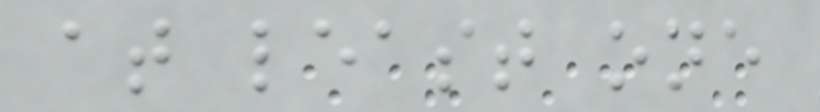at least one
